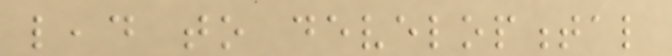lead to developmental
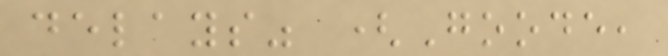delays" (Goode,
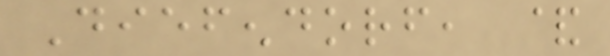Diefendorf, &
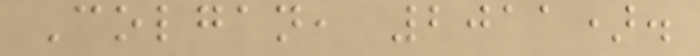Colgan, 2011).
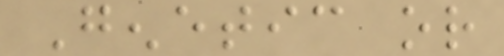Genetic or
